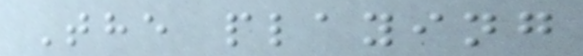The playing
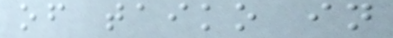of taiko in
